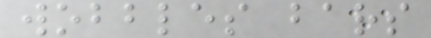wobbles bars
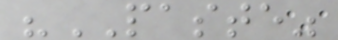"PASTE"
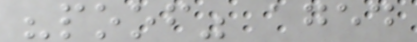"poof" aged
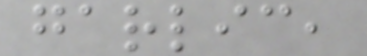garlic,
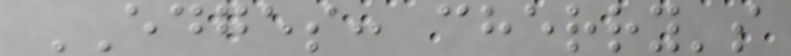EDGES: cherry's
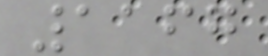1167
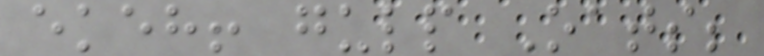ekeh! gulp Oats;
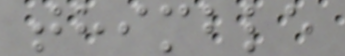thimble
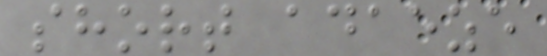short adaeze
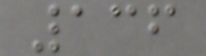136
